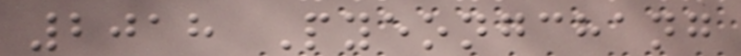2018 Pyeongchang
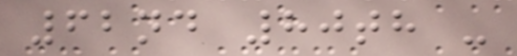62nd 80th -
